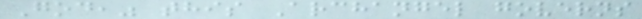God," this Archangel governs
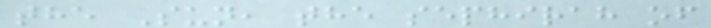the Sun, the sephirah of
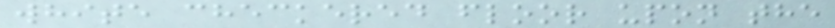white checkered floor upon the
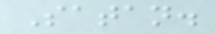Satan.
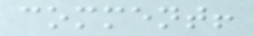comment!
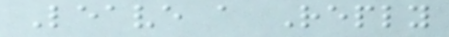Leave a Reply
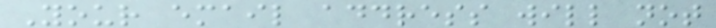Your email address will not
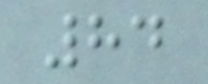84
